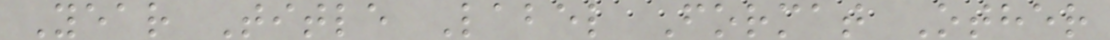Year Title Label Format Other
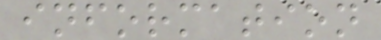information
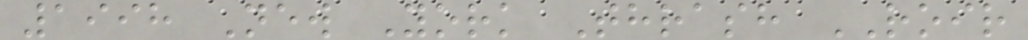1998 New York Thrash ROIR
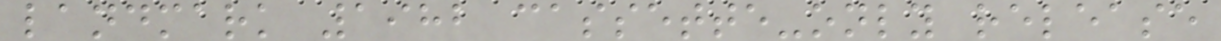landmark 1982 cassette-only release
